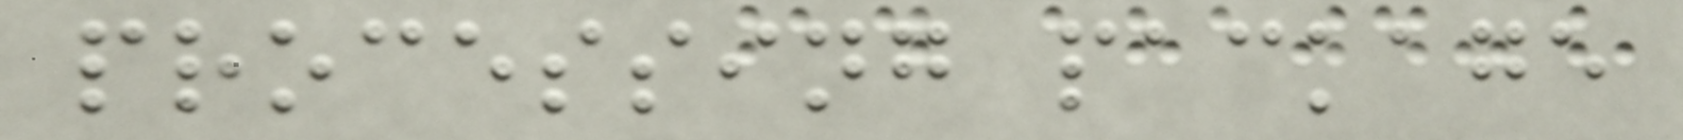processing package
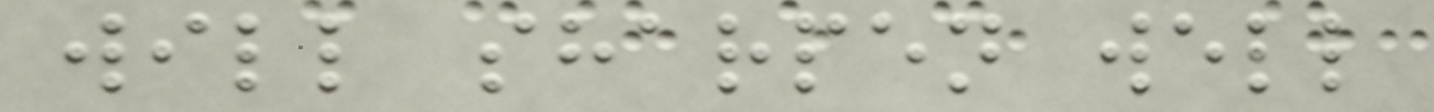will sharpen well
